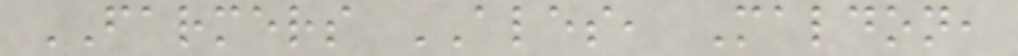FARMERS ALES, Maldon,
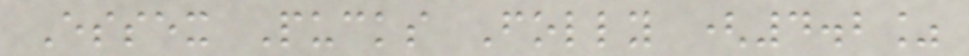Essex Pucks Folly (4.2%
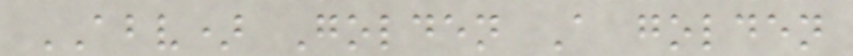ABV) Golden A golden
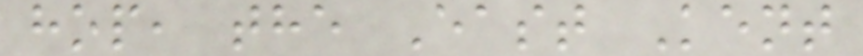hop, the East Kent
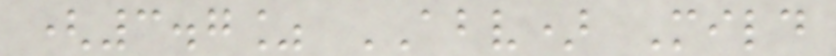(3.7% ABV) Mild
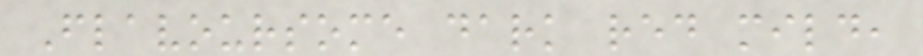Flavoursome dark red mild,
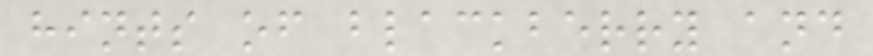hints of blackberry and
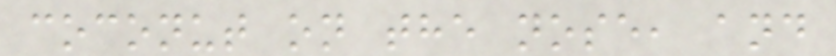coconut on the nose, and
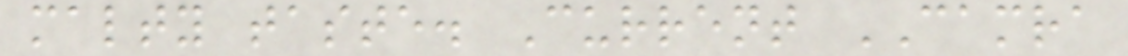malty taste. Current CAMRA
